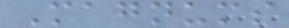Magnums
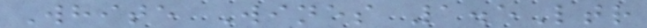White Wines 1.5Ltr
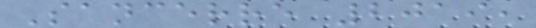Sancerre 2019,
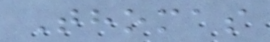Thomas
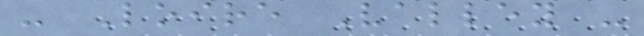- Loire Valley -
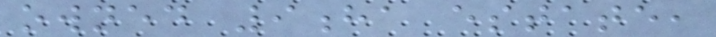owned 9ha estate,
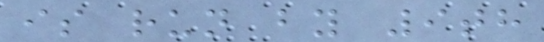is run by 9th
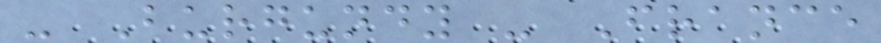- Burgundy - France
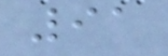91
